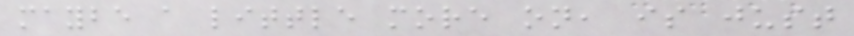maybe a little more on, is just
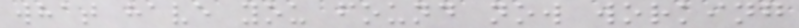what have you found now working
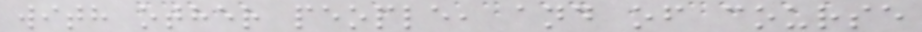with other people, and of course
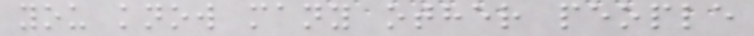you know many other people
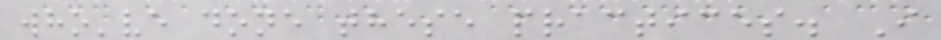who've done these practices. I
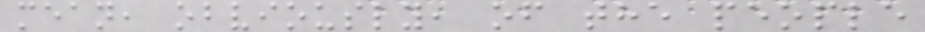mean, obviously, of the people
